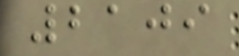2109
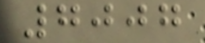7007
